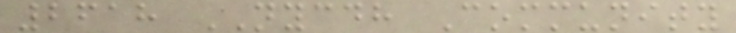2618 NYCDH Community
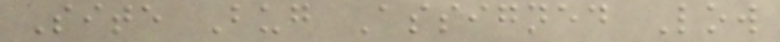Site Bug Assigned Low
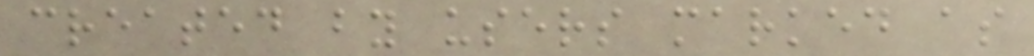created by users marked as
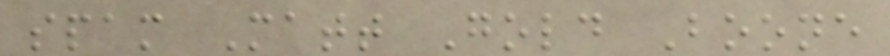spam Matt Gold Boone
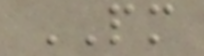PM
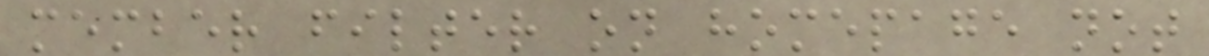member filter on homepage not
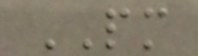PM
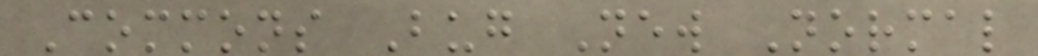Commons Bug New Normal
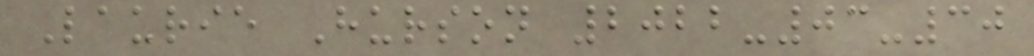Laurie Hurson 2022-03-30
